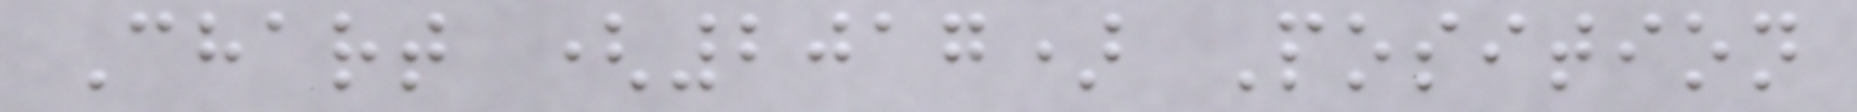Chart (2017) Position
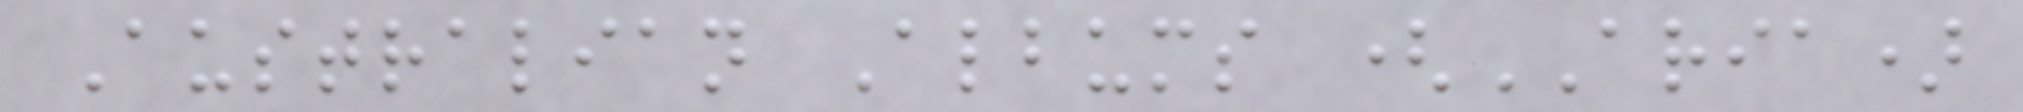Australian Albums (ARIA)
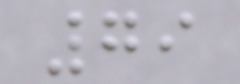79
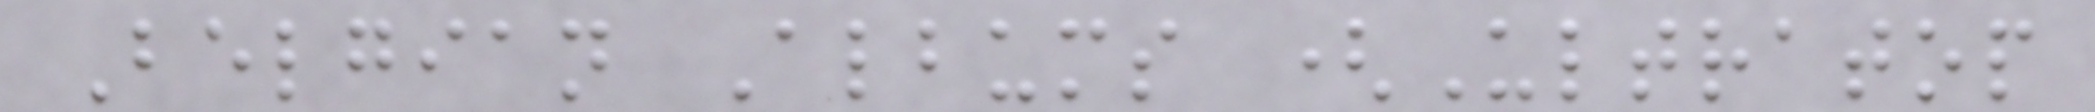Belgian Albums (Ultratop
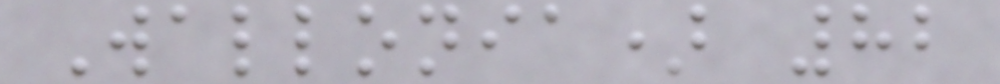Wallonia) 82
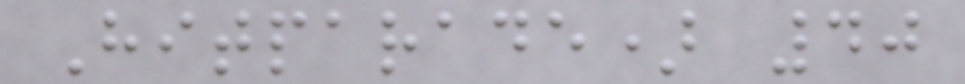Hitparade) 40
